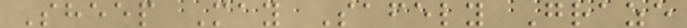Sheep May Safely Graze
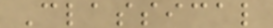Classical
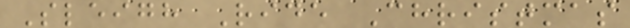Sleigh Ride Christmas
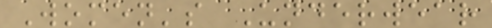Women's Underwear
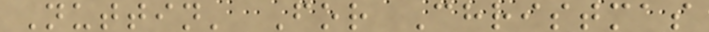Nuttin' For Christmas
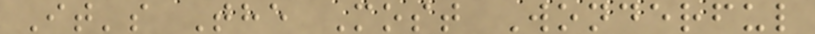It's The Most Wonderful
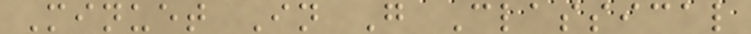Minuet In G Classical
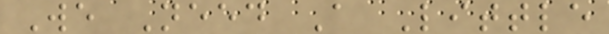We Need A Little
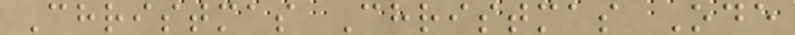Christmas Christmas Ode
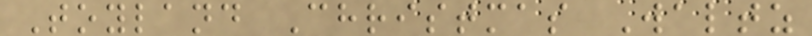Toyland Christmas Waltz
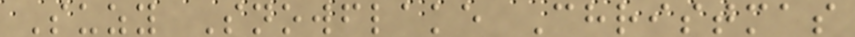Suzy Snowflake Christmas
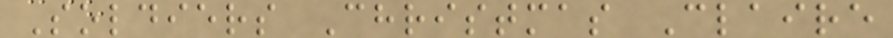Soldiers Christmas Claire
